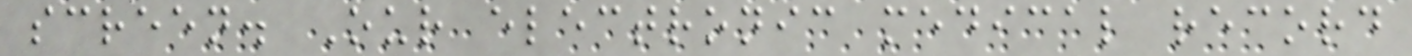screen. Our electronic medical record
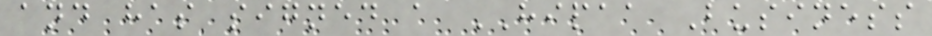and has signed a HIPAA Business
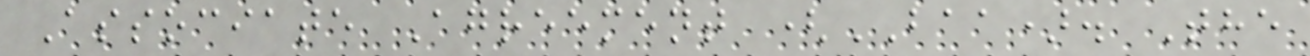Associate Agreement (BAA). The
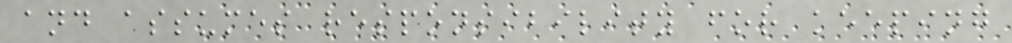and assumes responsibility for keeping
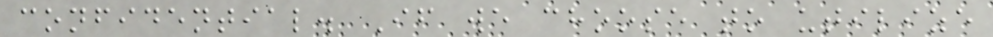confidential. If we choose to utilize
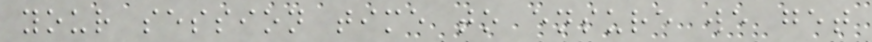your session time to ensure we get
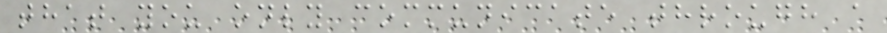that you only communicate through a
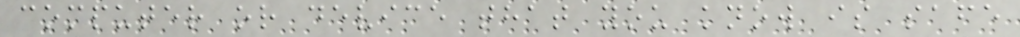computer or device that you know is safe
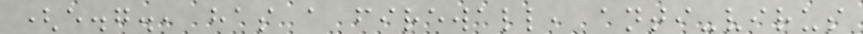(e.g., has a firewall, anti-virus
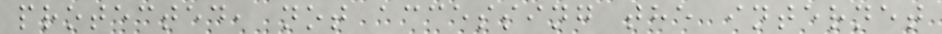protected, not accessing the internet
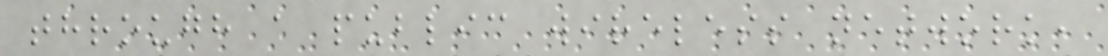through a public wireless network,
